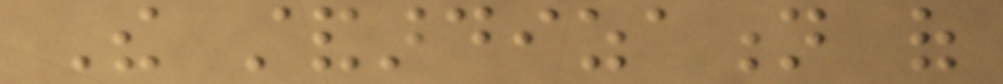The standardization of
